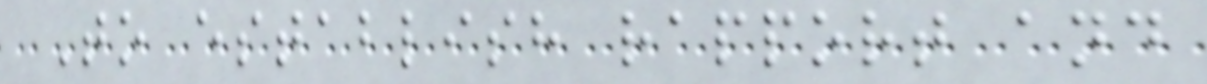To establish rapport and
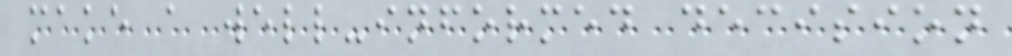make a well-informed decision
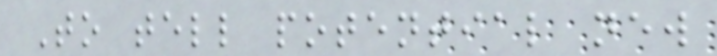To tell potential new
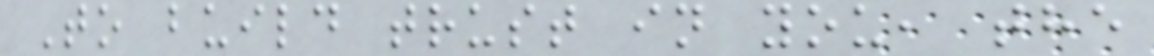To build trust in you, the
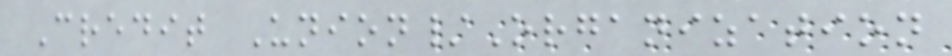Credit Union/Organization
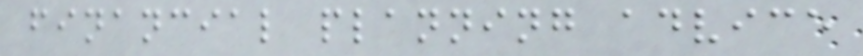financial planning advice
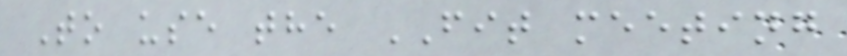To use the FIT meeting
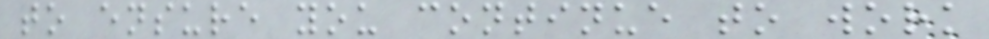to ensure you continue to work
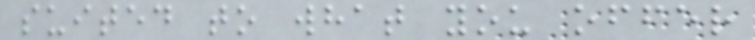suited to what you offer
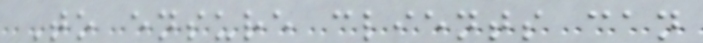To ensure clients can
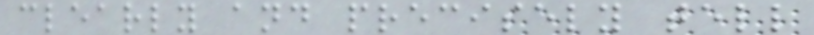clearly and precisely tell
